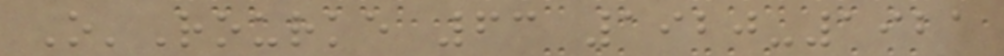O'Rourke 63 1920-1921
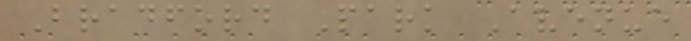Bradford Park Avenue
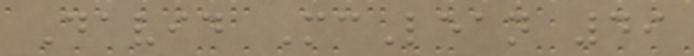David McLean 49
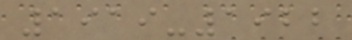1919-1922
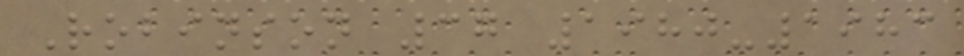Robinson 37 1980-1983
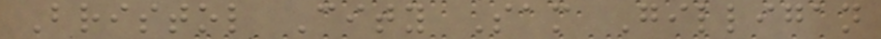Bristol City Sam Gilligan
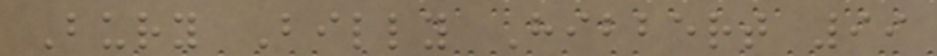Bury Billy Hibbert 99
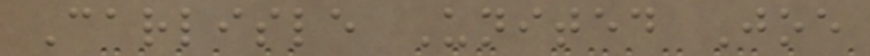Carlisle United Joe
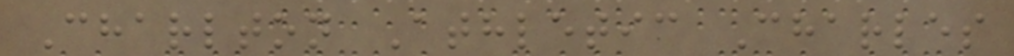Charlton Athletic Charles
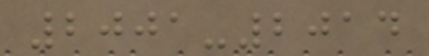2001-2014
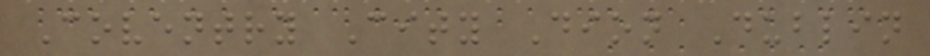Coventry City Dion Dublin
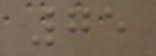75
